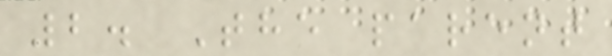2. The parent
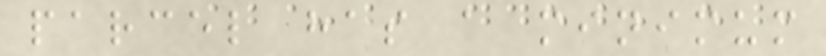parcel has a minimum
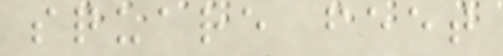square feet
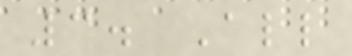3. All
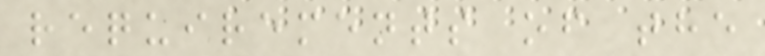requirements of the
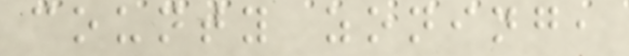county zoning,
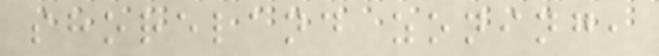shoreland zoning,
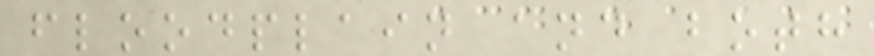floodplain and both
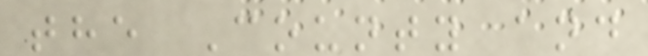the County and
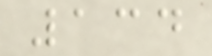134
